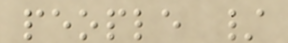people /
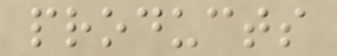products
